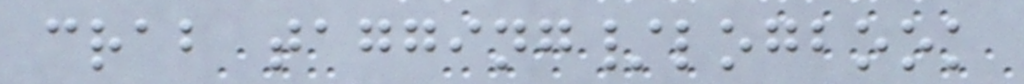crab tagging/logbook
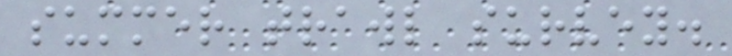summer trawl survey.
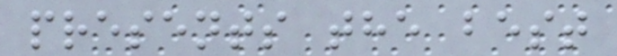presents the best
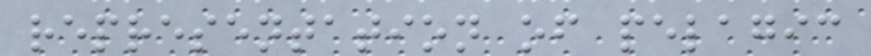representation of pelagic
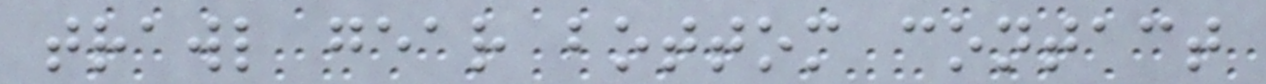trawl gear bottom contact
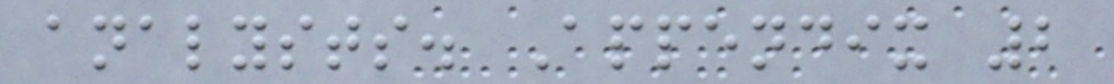analysts. Appendix 2
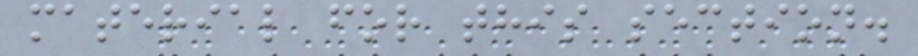material for this section.
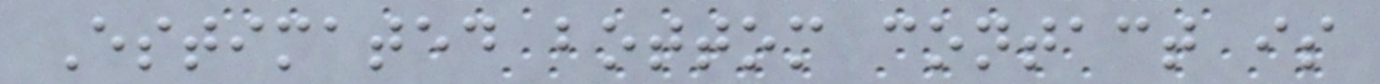Estimated bottom contact is
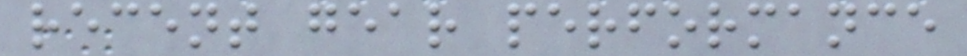recent gear performance
